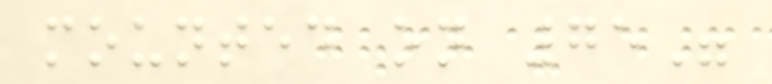mounted on 75"
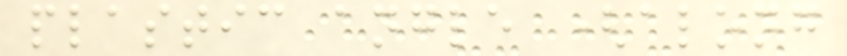plastic angle (along
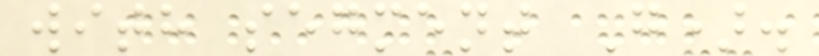with segment G).
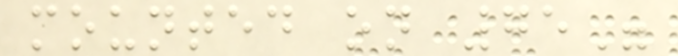mounted on 75"
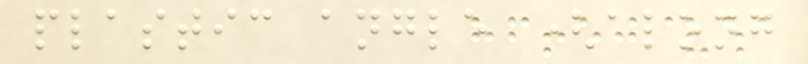plastic angle (along
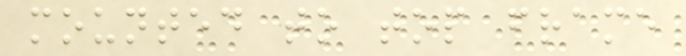mounted to top frame
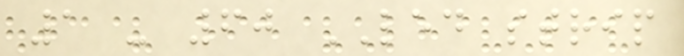1 - 60 LED strip
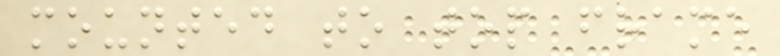mounted to top frame
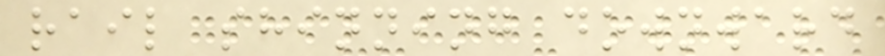rail shinning downward
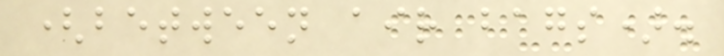(between air bags).
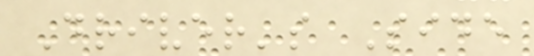Driver's Side
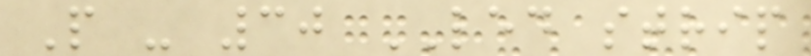P - 30 LED strip
